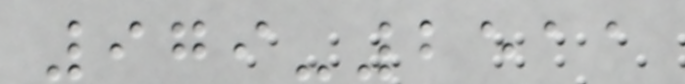979-2511
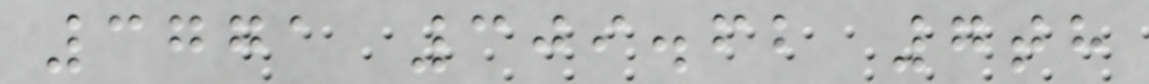3771 309.62 7th
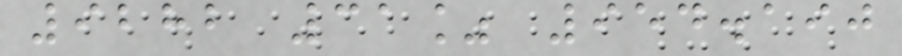9282 31% 954.190
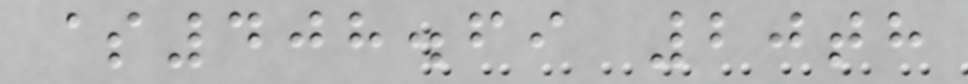$408.69 20th
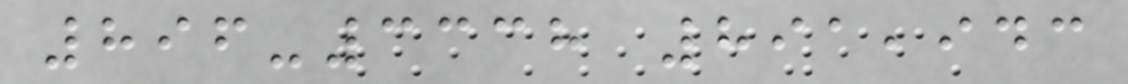896-3338 891,943
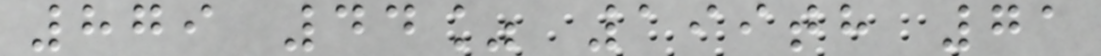879 44% 199th 71
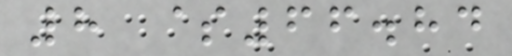8 $66.84
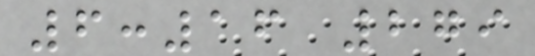6:16 279
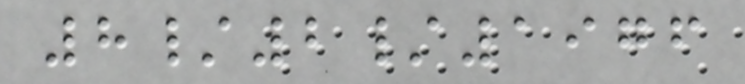8/2/1976
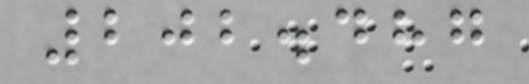202.487
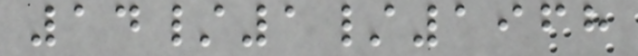14/1/1968
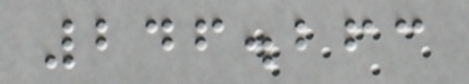246.263
